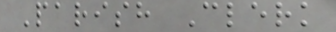Parish Clerk
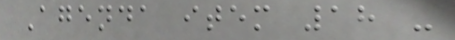Agenda item 18 -
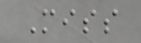Miss
